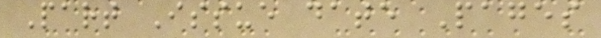Part Issue date Pages
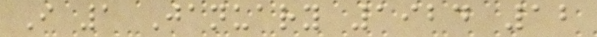I 1 January 1924 12
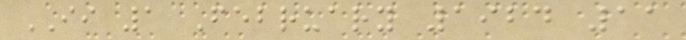II 1 February 1924 11
